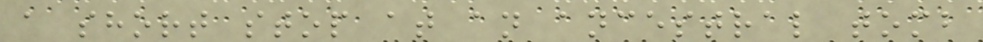a short stop at an ancestral tomb
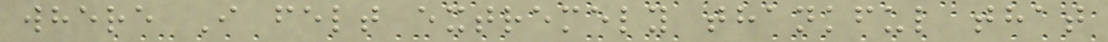where I felt extremely thankful that
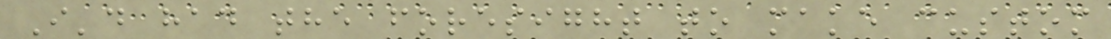I'd had the foresight to make custom
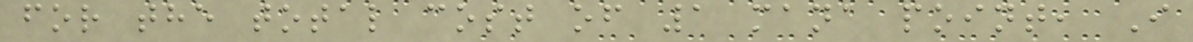for the total cost of 1 mana point, I
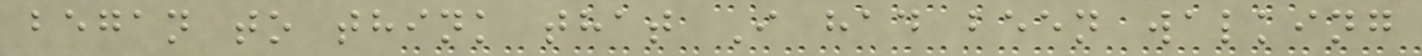began to think that I had been walking
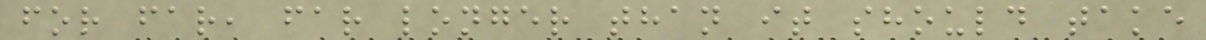for far, far longer than it should take
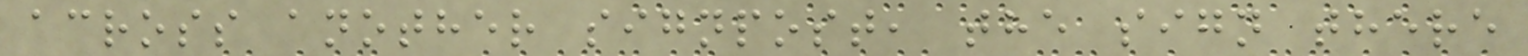across another signpost, the sign there
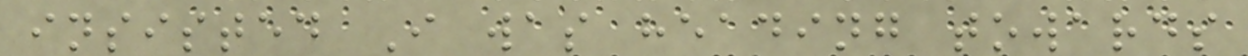insisted I was heading towards
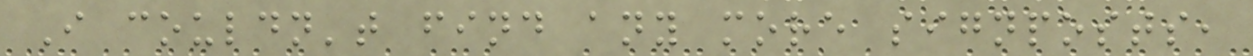I couldn't find any more signposts,
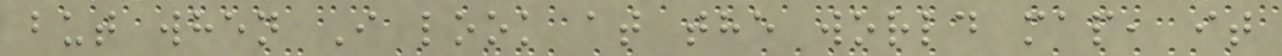but when I look at the world map, it
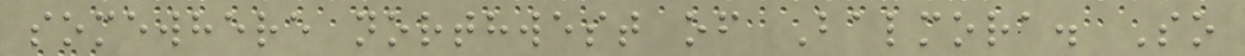somewhere northwest of Balmora. So
